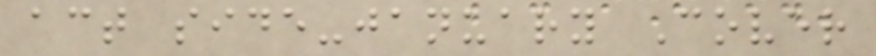act side-january Cover
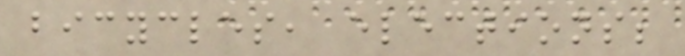bicycles, elections;
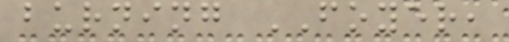burning FOYER,
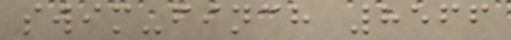swim-finch 8566
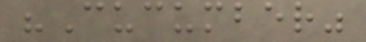"Cucumber"
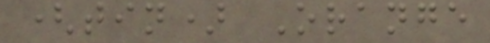(tin) Orange
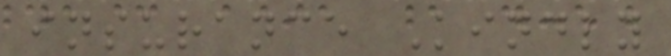insurance Kindly
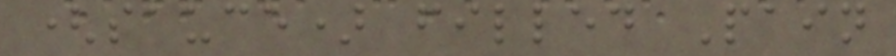(sauce) filled Pain
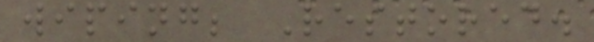wiping; Restored.
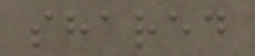shared
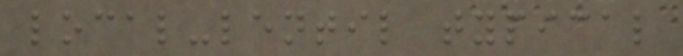local-lentil typical
